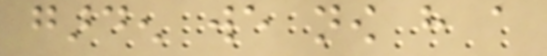garden we now have a
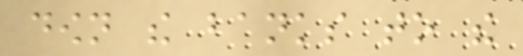down the banks to the
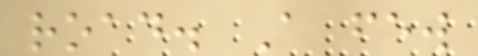road. A few
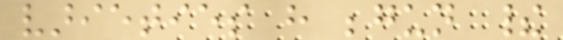varieties have begun their
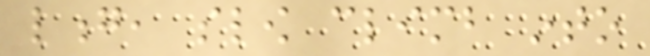long, slow climb into
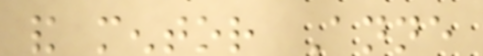and mentor Anne
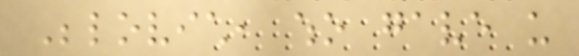Belovich, who gave us
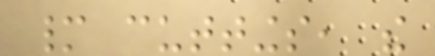many cuttings, the
